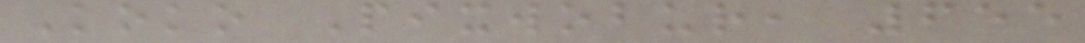Koko Pixwobur, 655
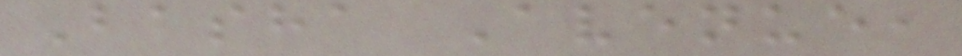Basha Avenue,
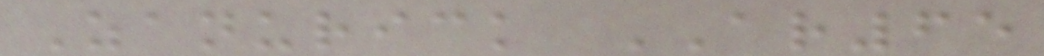Zanurick AR65
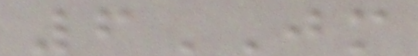6JM
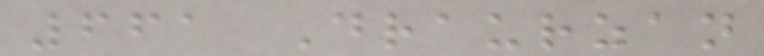661 Draurzan
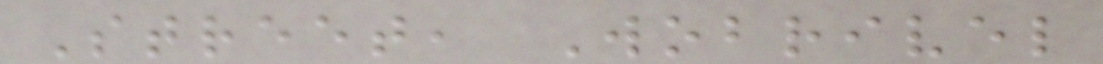Street, Wobrivel
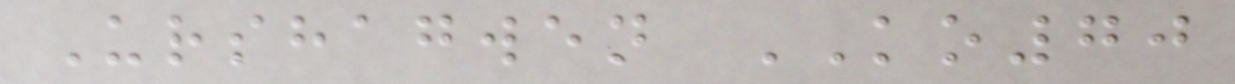Urshagwen KO70
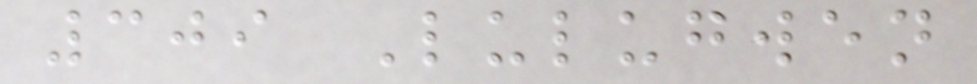309 Lulugwen
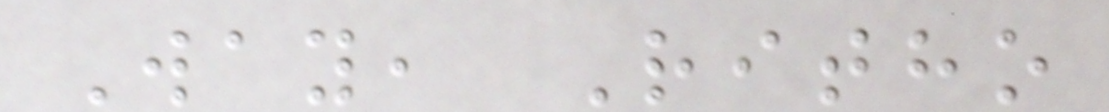Way, Ritho
